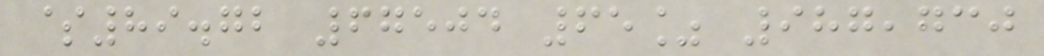$89.72 67504 65% 987,730
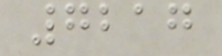7217
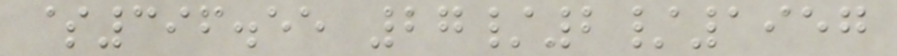$396.55 27/2/1957
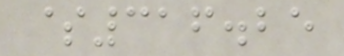$316.25
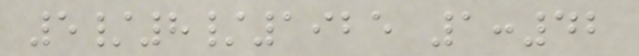5/8/1925 1:42
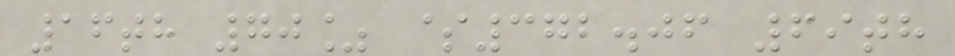16th 70% $372.06 69th
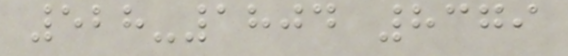528-1804 8379
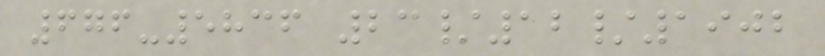676-5836 23/12/1902
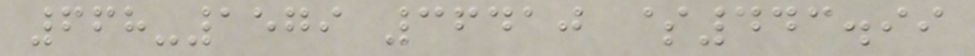668-1579 36410 $443.99
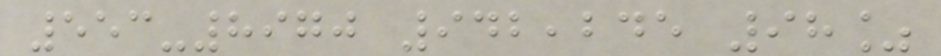553-8970 942,245 98%
